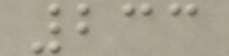233
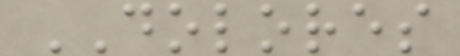DOLORES
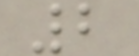2
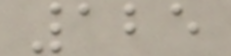125
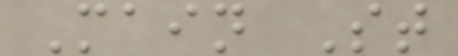Main St
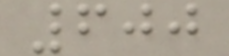600
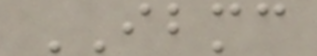IBMC
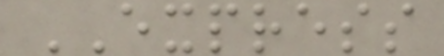EXPRESS
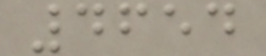4654
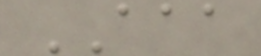AAA
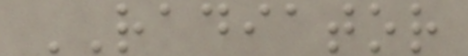RADIATOR
